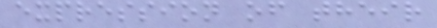expression of their
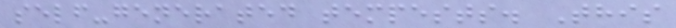self-generated tempests. This
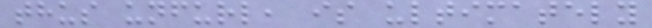thus unfurl, is ultimately
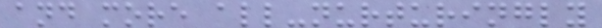and more all-nurturingly
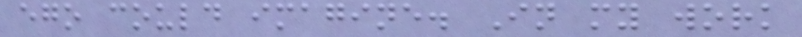ego could imagine. In my work
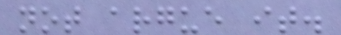not argue it.
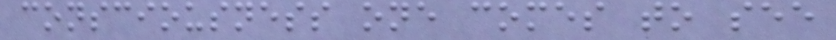consciousness one comes to see
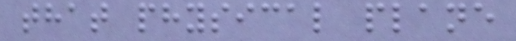that physical plane
